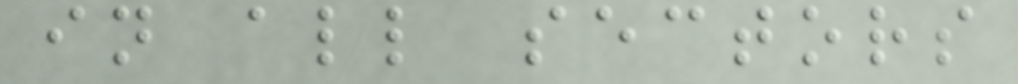in all sectors
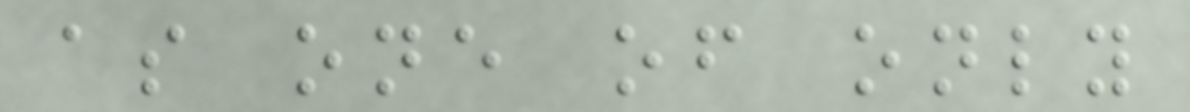as one of only
